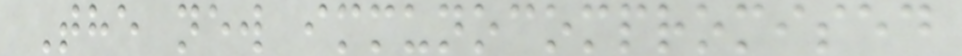The new immunocompromised
